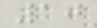10
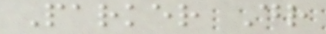Parker Dr
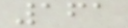161
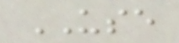USE
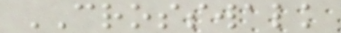CROSSWALK
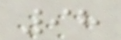98
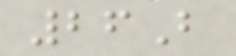26B
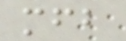mfb
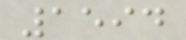1594
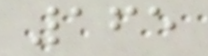165
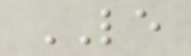LE
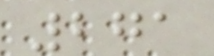271
